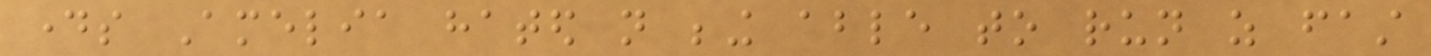days Amelia hated not being able to run as fast
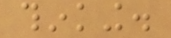thinking.
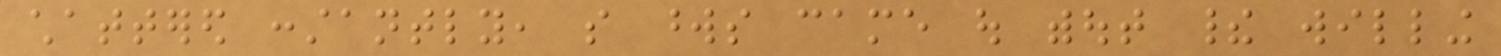chattered constantly, so words came out without their willing
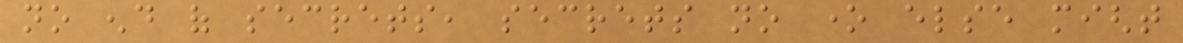no end of secrets, secrets no one else might
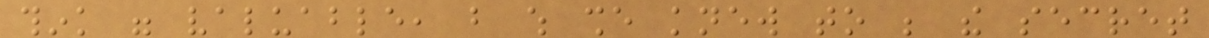think were valuable, but which she knew to be the secret
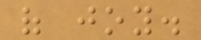of joy.
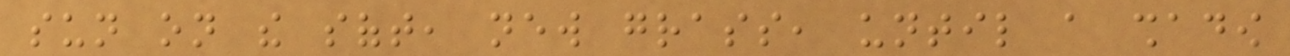sun on the soft, new grass, until a shadow
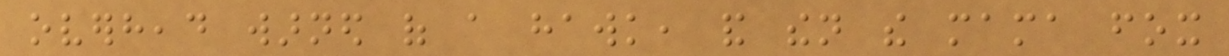overhead warned of a hawk, and then the mama fox
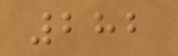282
